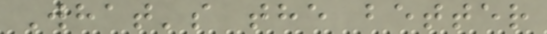What's the better
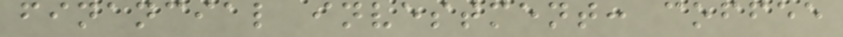financial investment: coffee
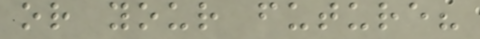or your future?
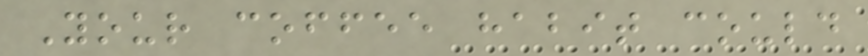Your coffee habit could
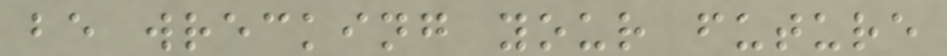be wrecking your future
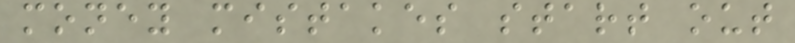money mistakes start out
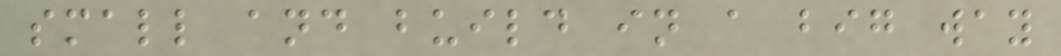small and build in a big way
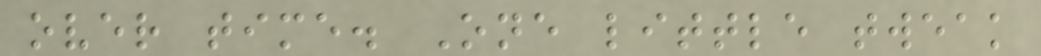over time. One little tweak
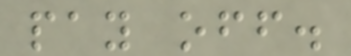pay off.
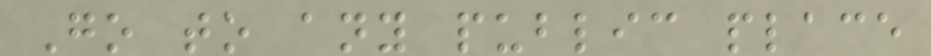Go to any public place
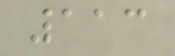113
